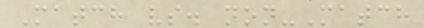Match vs. non-Match
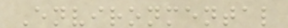Environmental
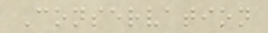Conservation
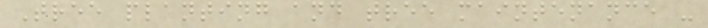Tree planting and tree maintenance -
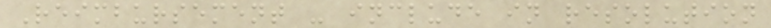Reimbursement - include in resolution
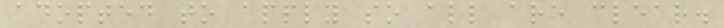adopted to apply so all are clear.
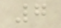7
